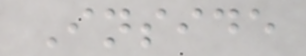Inside
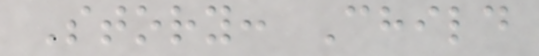Story: Child
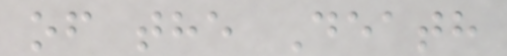of the Death
